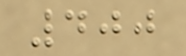400
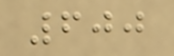600
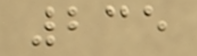235
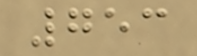753
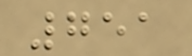751
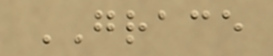GRACE
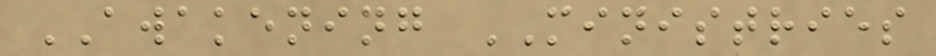AWAKENING MINISTRIES
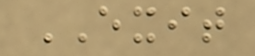EXIT
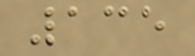135
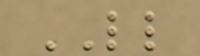LL
